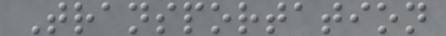Transportation
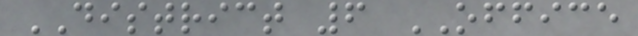DISTRICT 6 OFFICE
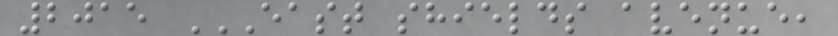2015 EAST SHIELDS AVENUE,
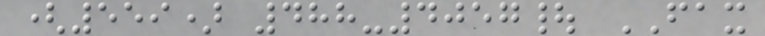(559) 488-4057| FAX
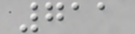711
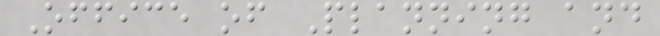Office of Planning and
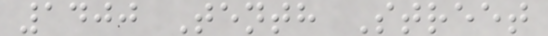1400 Tenth Street
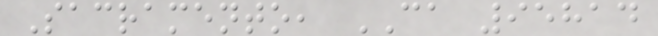Sacramento, CA 95814
